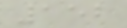152
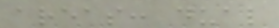areas: dual
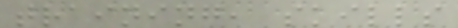training, skills
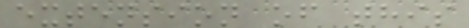extension of this
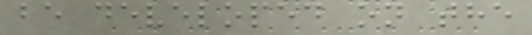be developed on the
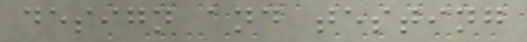design and testing
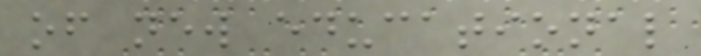of new educational
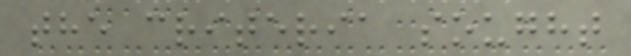the criteria sought
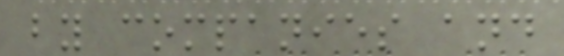by companies and
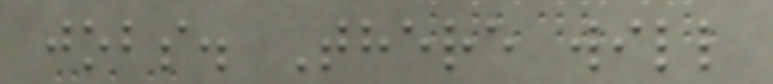jobs. There will
